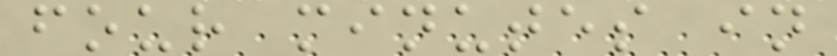four minutes in
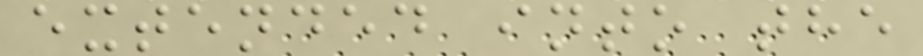extended into the
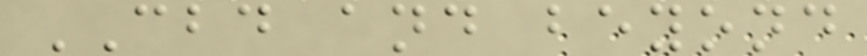CBD and beyond
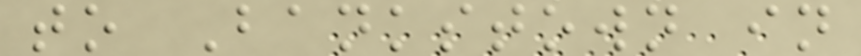to Bankstown in
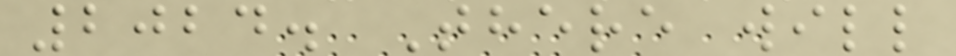2024. There will
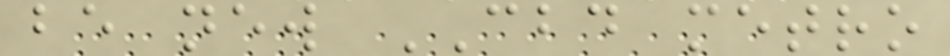be new CBD metro
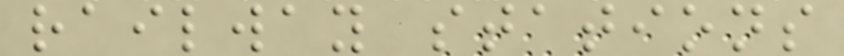railway stations
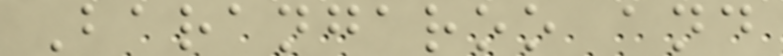Barangaroo and
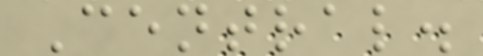Central.
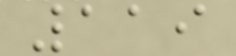119
